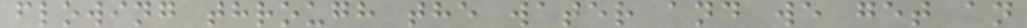flowing through the water and we get an
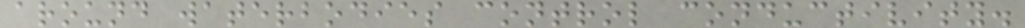around waterbodies control conductivity.
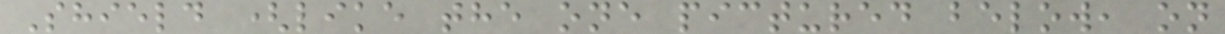Shield (like the one pictured below, on
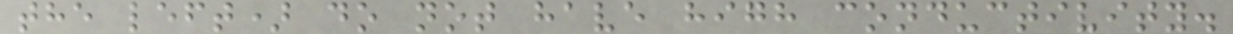the left) do not have high conductivity.
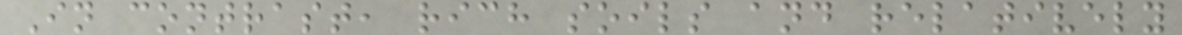In contrast, rich soils and relatively
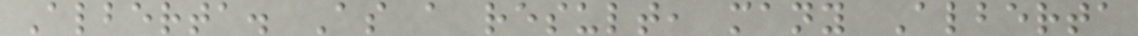Alberta. As a result, many Alberta
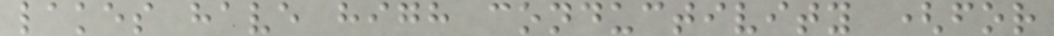lakes have high conductivity (for
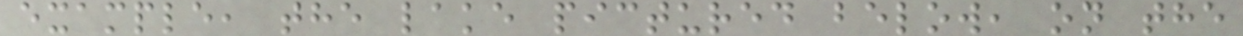example, the lake pictured below, on the
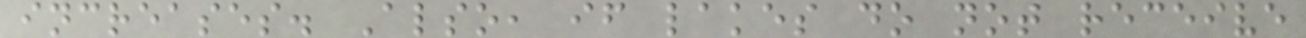increases. Also, if lakes do not receive
